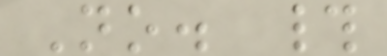No. #
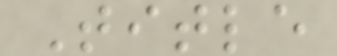Title
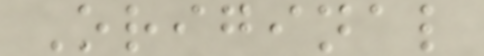Original
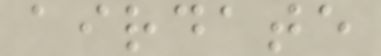airdate
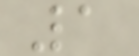1
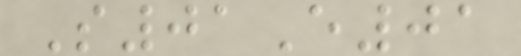S01E01
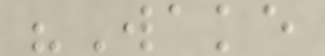"Wake
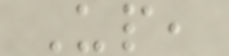Up,
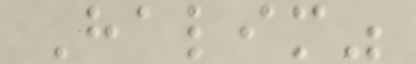Halim"
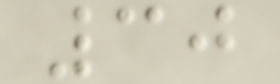30
